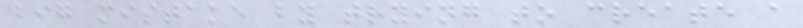big mistake by trying to create a
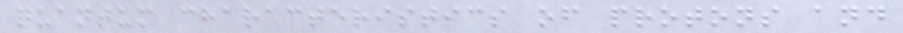quantum characteristics of protons and
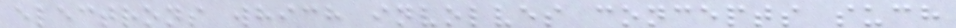electrons which involves concepts such
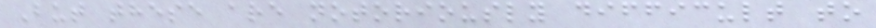But these are notoriously difficult to
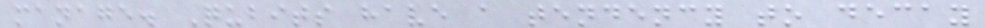manage. Qubits have a tendency to decay
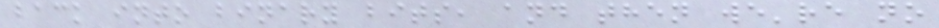back into binary bits, and then we're no
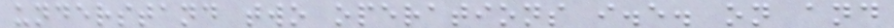understand two operations i.e. on and
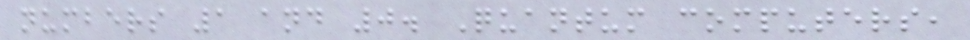numbers 1 and 0. Quantum computers,
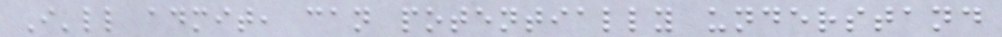I'll admit, can potentially understand
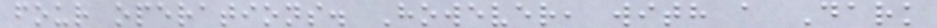four operations. However, with a Dark
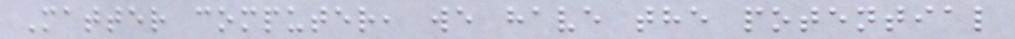Matter computer, we have the potential
